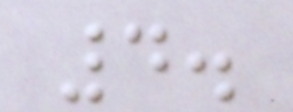4.
